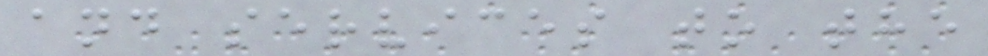and services to the
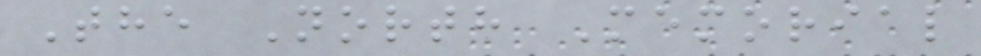The North Memorial
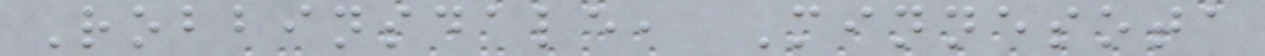Robbinsdale, Minnesota
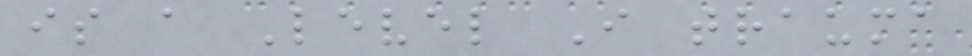is a Level I trauma
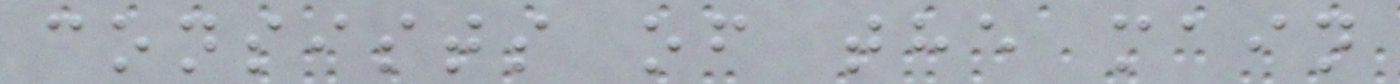consists of the main
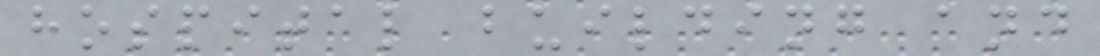hospital building and
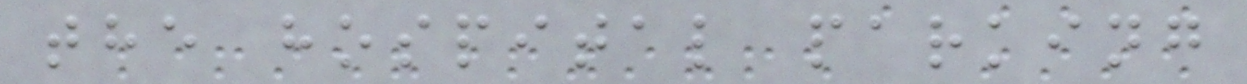the hospital parking
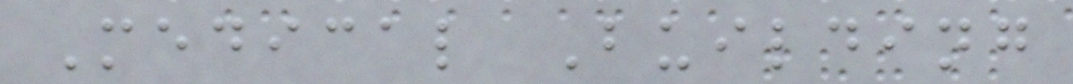Medical Building
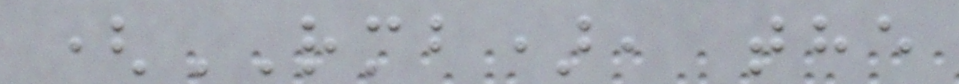(RMB), the
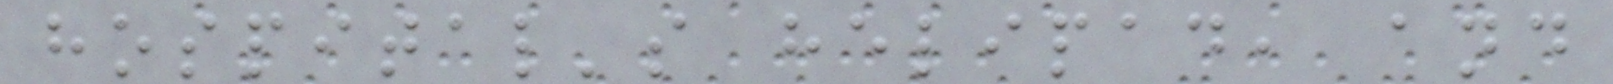hospital's helipad, and
